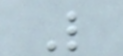L
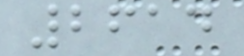2614
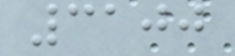3100
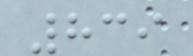839
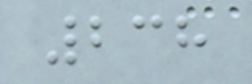238
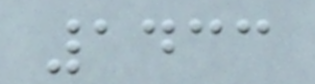1433
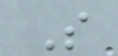S
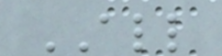ALL
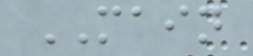MAIN
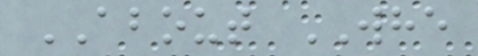ABOUT WHE
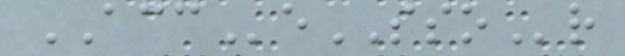ACCeSSOr
